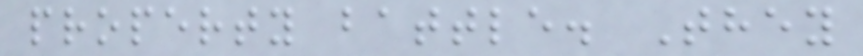property battle. They
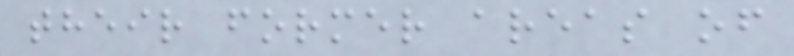their former areas of
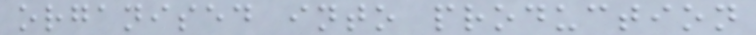organised into production
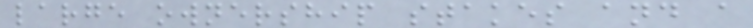large ownership stakes and a
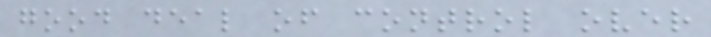good deal of control over
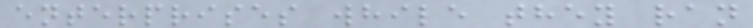enterprises while they ran
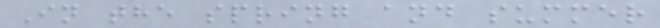In the spring and summer
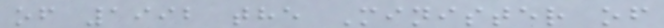of 1992 the Minister of
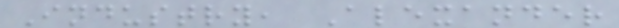Industry, Alexander
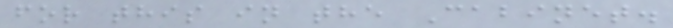for this in the Cabinet.
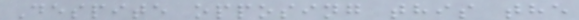Despite opposing this the
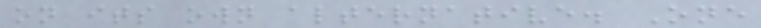on its own alternative. One
